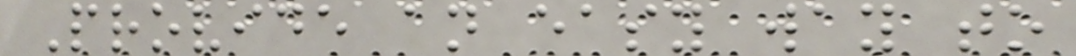Provide an easy way to
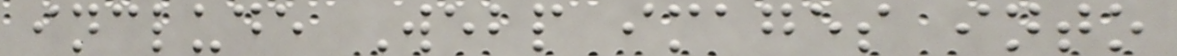include Webp images into
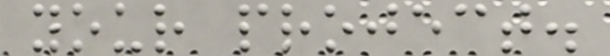your project.
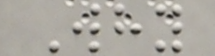Why
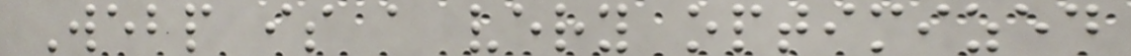Webp is a very optimized
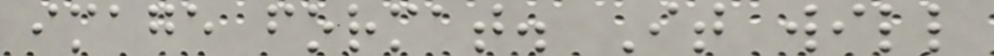image format. It will
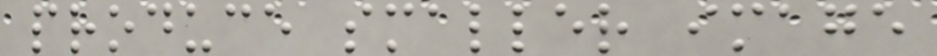produce smaller image
